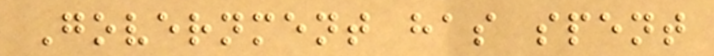Government has spent
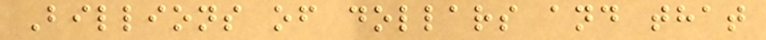Billions of dollars and that
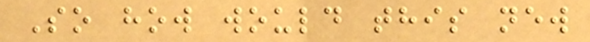So how would this new
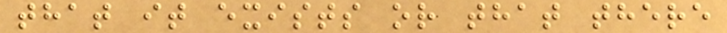that it exists or that there
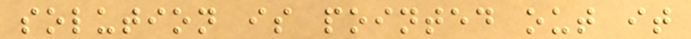solution is pointed out it
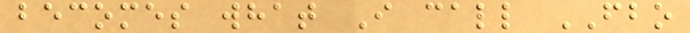becomes what I call FBO
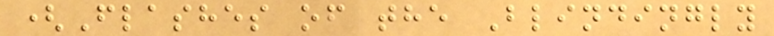(Flashes of the Blindingly
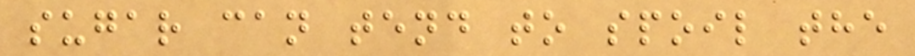sugar can tend to spoil the
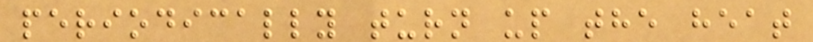periodically turn up the heat
